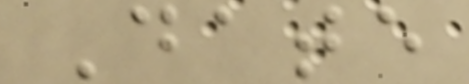Date
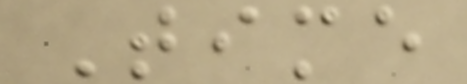Time
